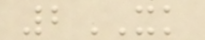2XK
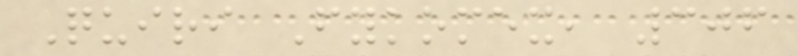Quiri Fykomex, 306
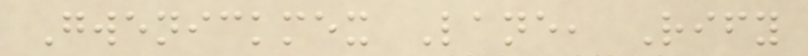Gwenickmex Lane, Rify
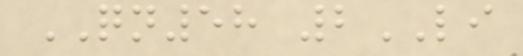QN58 2LI
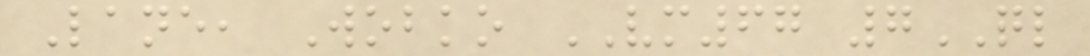Lane, Wobko VM67 7QL
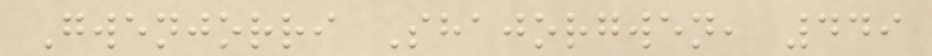Gwenjorri Shajorgwen, 449
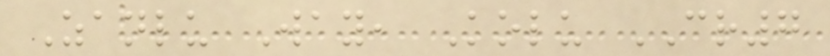Zanlu Way, Kolu CR7
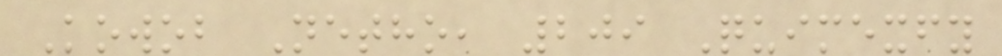Kowob Netho, 209 Quimexfy
